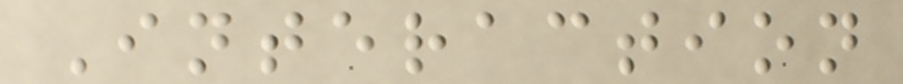Interaction
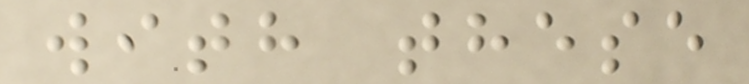with these
